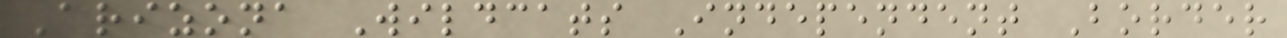Arizona Wildcats Independent Border
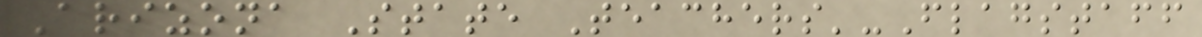Arizona State Teachers'-Flagstaff
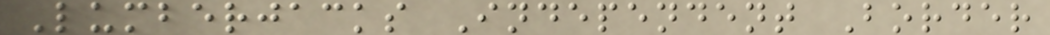Lumberjacks Independent Border
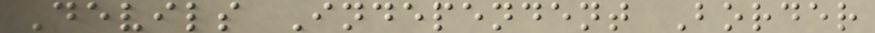Devils Independent Border
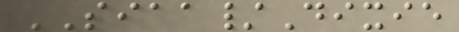SIAA/Dixie
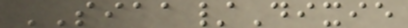SIAA/Dixie
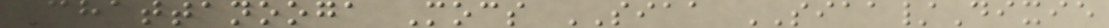Chattanooga Mocs SIAA SIAA/Dixie
